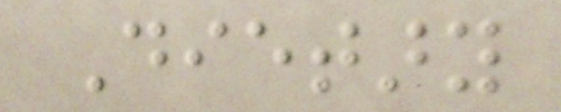Dietary
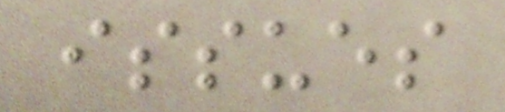issues
